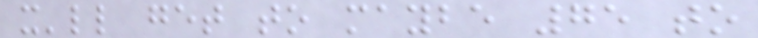it'll get to maybe 75 to
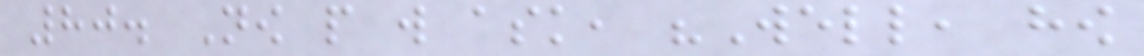80. Now people will ask, "Well, how
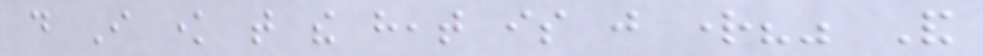do I know that the heat is just right?" And
